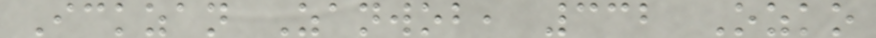Ickzan Zanwob, 332 Ozko
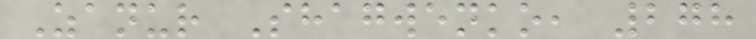Zanur Shagwenko, 278
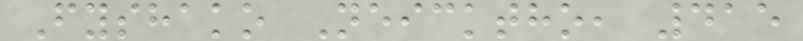Fyshako Neicktho, 415
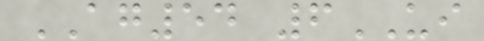AG54 6UI
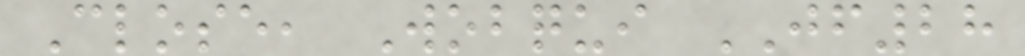Close, Wobqui JF28
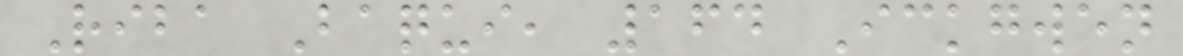Riba Baqui, 164 Ickgwen
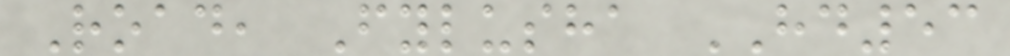Road, Fylusha HD53
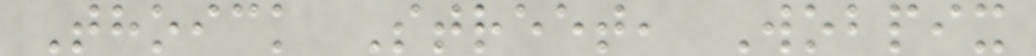Thoick Street, Wobpix
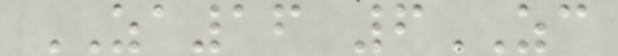ZA16 6ZC
